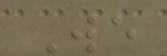We
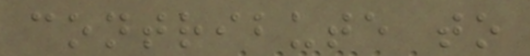contribute to
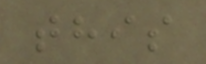this
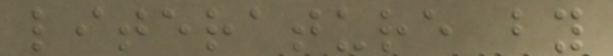literature by
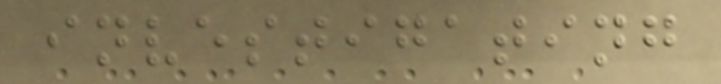investigating
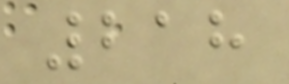218
